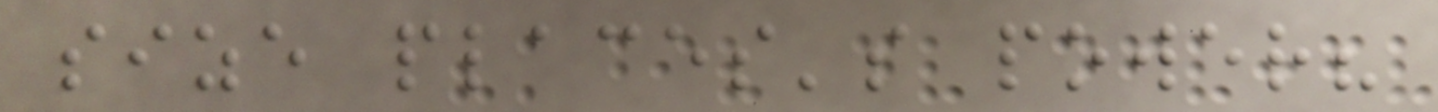size places's power?
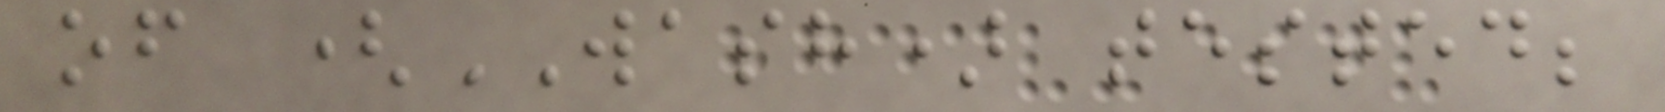of (WASH) tested;
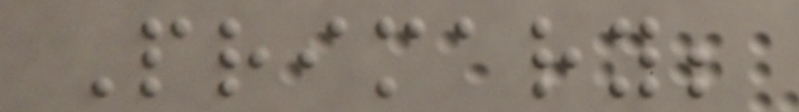Primary;
